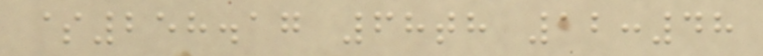$258.17 68th 12:48
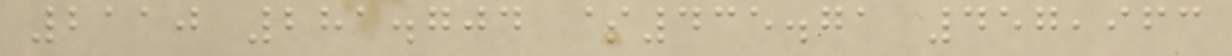2110 281.704 $435.71 457,963
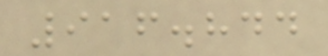916.844
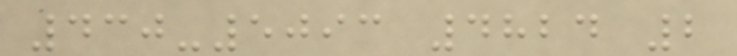430-5093 4824 2
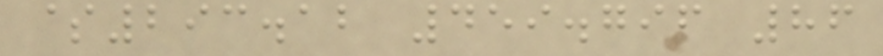$293.12 459.796 86
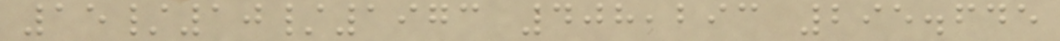15/10/1973 408,293 295.645
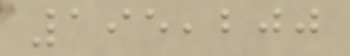195,200
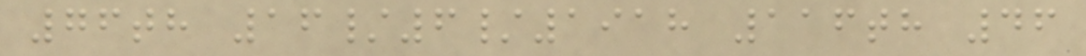76th 16/6/1918 116th 46
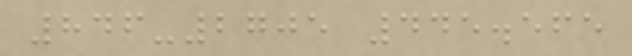846-2705 445.565
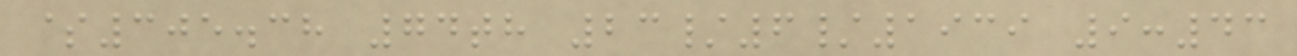$305.38 74th 23/6/1939 9:43
